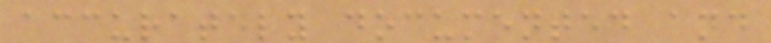accurately documented and
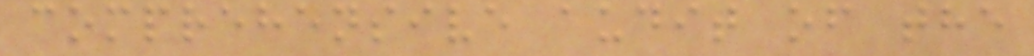comprehensive audit of the
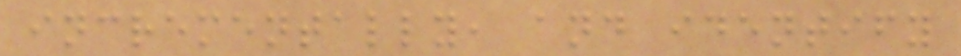incrementally, and identify
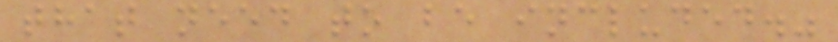that need to be included."
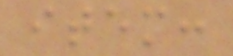item:
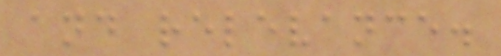and relevance.
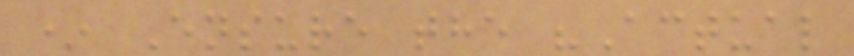* Ensure the "Actual
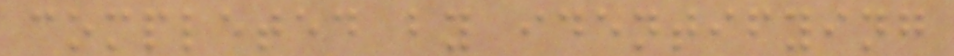completed by identifying
